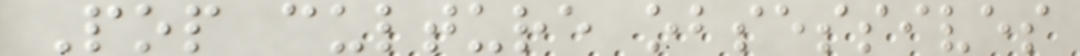Pop culture obsessives
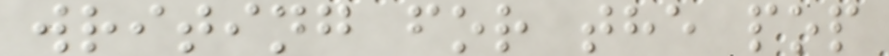writing for the pop
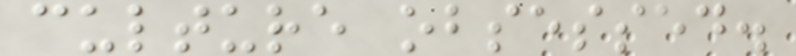culture obsessed.
